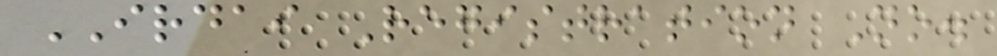IRDAI Registration No.
